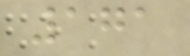171
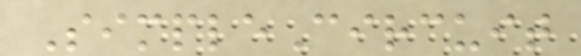SimpleCircuit
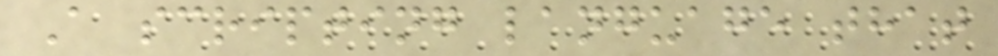A scripting language that
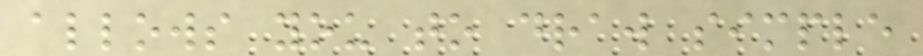allows you to draw simple
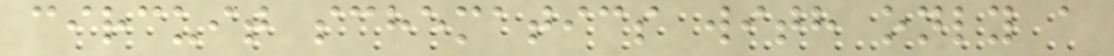circuit schematics with only a
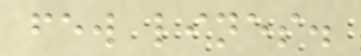few lines.
